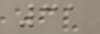31
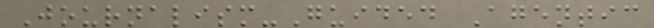Journalism-Guided Agentic
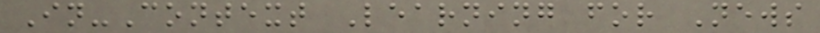In-Context Learning for News
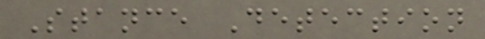Stance Detection
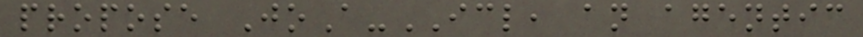propose JoA-ICL, an agentic
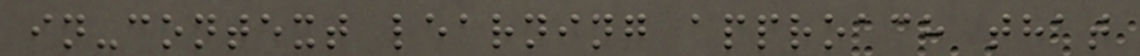in-context learning approach that
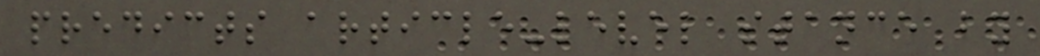predicts article-level stance by
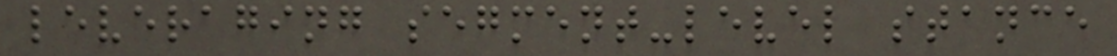leveraging segment-level stance
